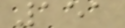151
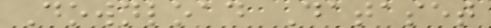Download Dataset
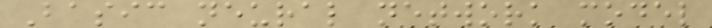Basic neural network model
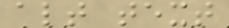alt text
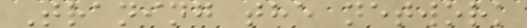Traning the network
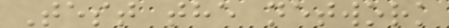Test the network
